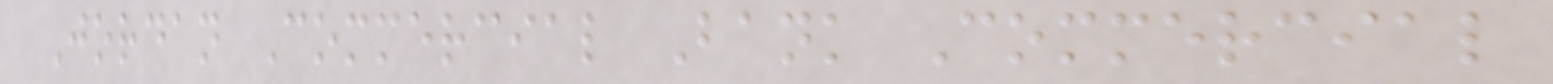Jordan Commercial Bank Commercial
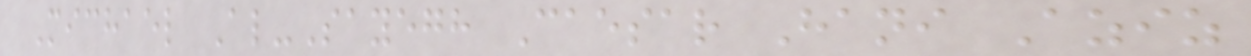Michael Al-Sayegh Caesar Hani Aziz
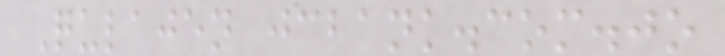Qulajen jcbank.com.jo
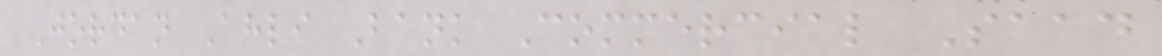Jordan Ahli Bank Commercial Saad
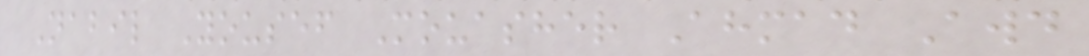Nabil Yousef Mouasher Ahmad Awd
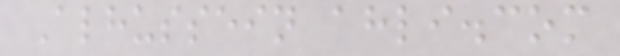Alhussein ahli.com
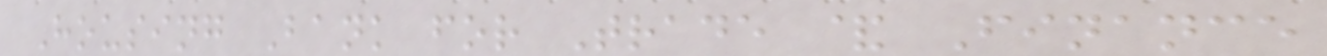Housing Bank for Trade & Finance
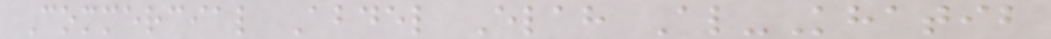Commercial Abdel Elah Al-Khatib
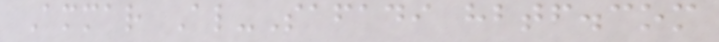Ammar Al-Safadi hbtf.com
